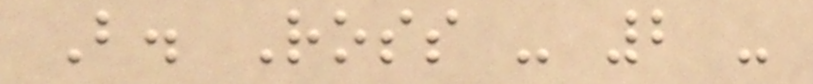B. Ross - 2 -
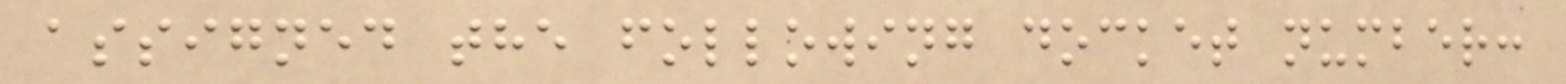assigned the following docket number:
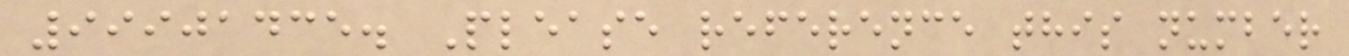99901435. Please reference this number
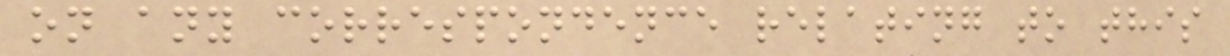on any correspondence relating to this
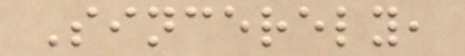Sincerely,
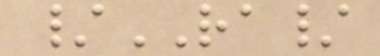/RA/
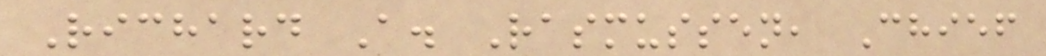Richard A. Rasmussen, Chief
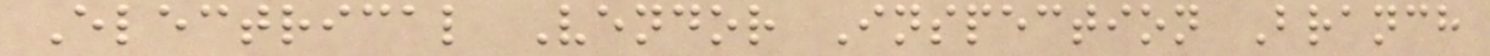Electrical Vendor Inspection Branch
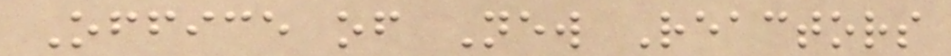Office of New Reactors
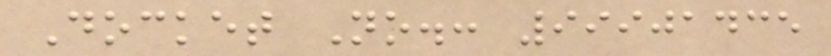Docket No.: 99901435
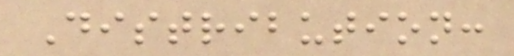Distribution:
